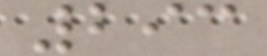293
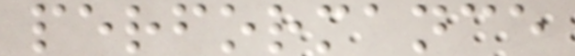performance
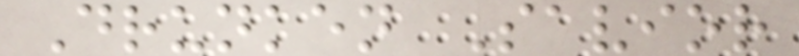Drunken Savior
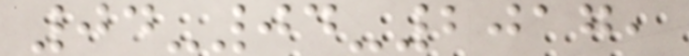04-04-2017,
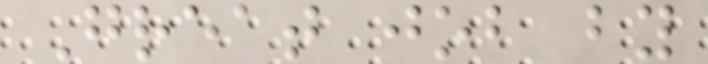Great job by
